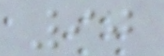90
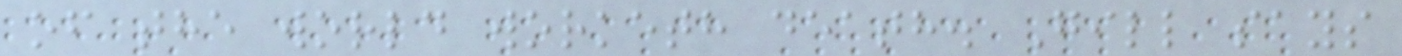of the world worketh death. Gill says
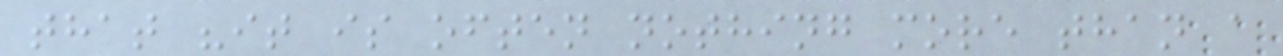that "it is often nothing more than a
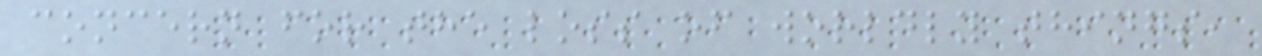concern for the loss of worldly things,
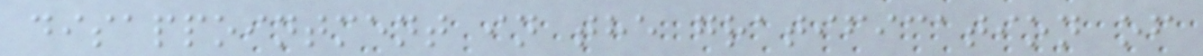disappointment in the gratification of
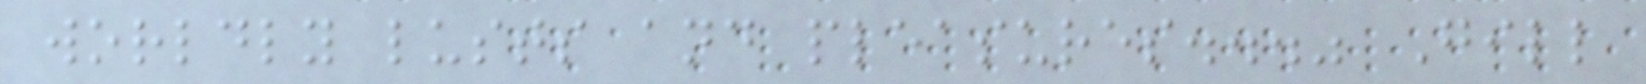worldly lusts and pleasures..." Gill
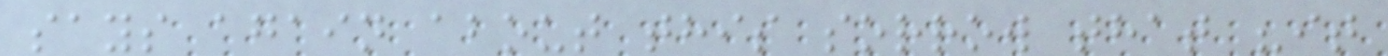says again about this sorrow that "it
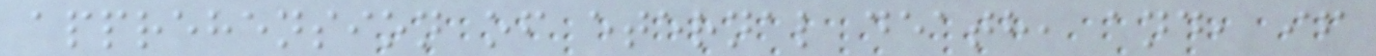apprehension of eternal death, and, if
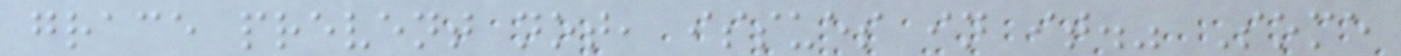grace prevent not, issues in it." Some
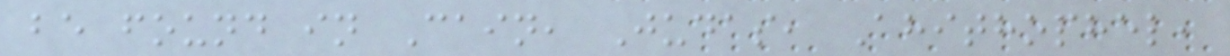be found in Cain, Judas, Ahithophel,
